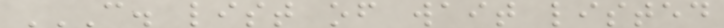C. LIST OF WAIT LISTED
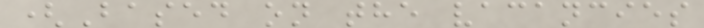(Based on the vacancies
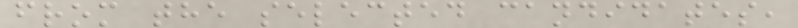from the selected candidates,
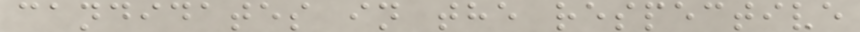candidates in the respective
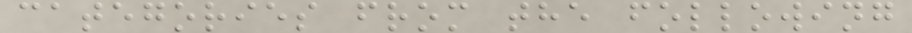categories from the following
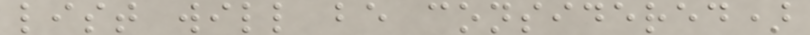list will be considered)
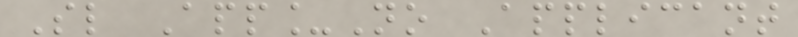Sl App_No Applicant
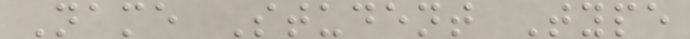Name Student Type
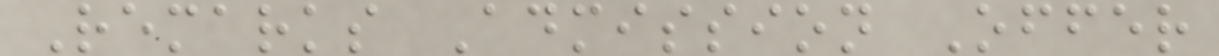Remarks Admission Offer
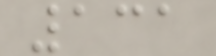131
